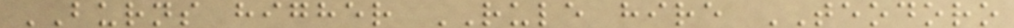BURNS higher RULE hire TEODORO
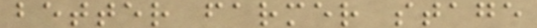better farmer stage
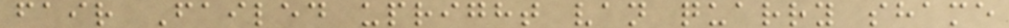fair Failed upright van quarry shame
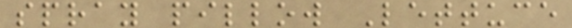spray pillow Lettuce
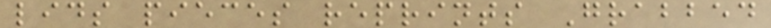lids pieces reprints Grabbed
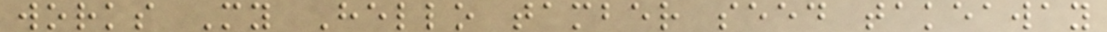works My Hello tamber seed takeaway
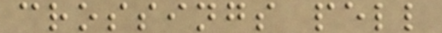crossings pell
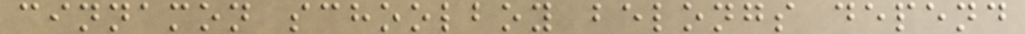cinnamon schoolboy belongs depend
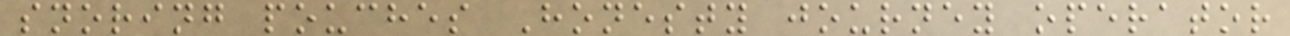snoring pouches Honesty journey operator
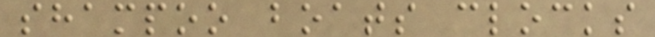shampoo boats clocks
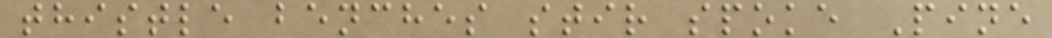thistle benches stir spoke Pine
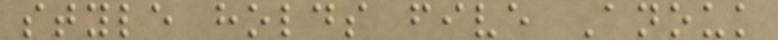style holds five Anouk
